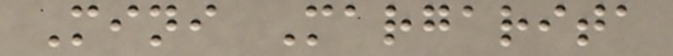Mini Margarita
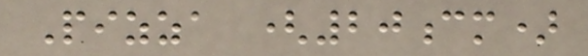Pizza (20cm)
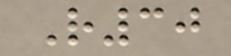R30
